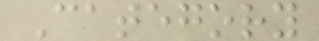Category
